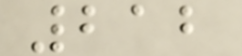212
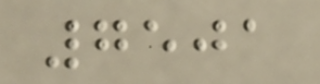7501
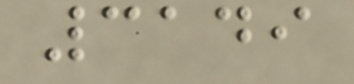3149
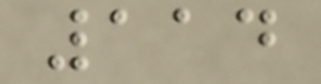114
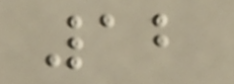12
